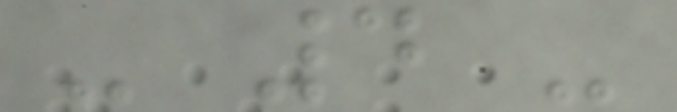- 4 -
